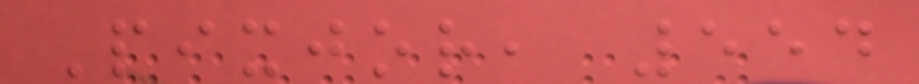Pixjor, 554
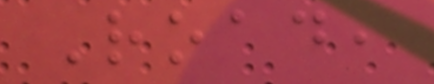Road,
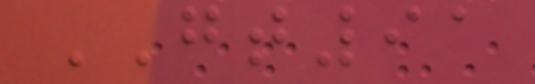GT91
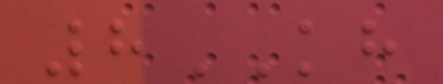8KH
